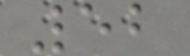52
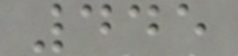445
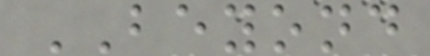BEYOND
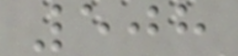508
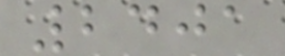2401
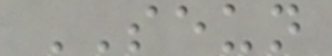SEUN
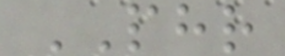PHR
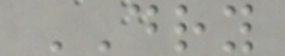DRY
